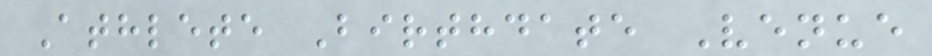Athlete Birthdate Venue
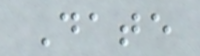Date
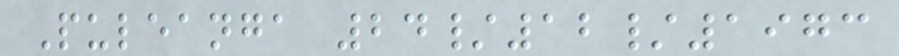Puleanga 24/12/1973
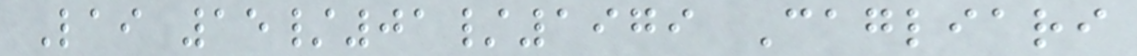Lai 15/01/1979 Cagliari
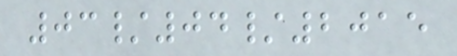03/04/2015
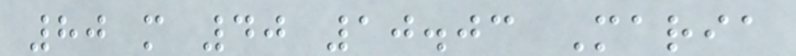80 m 40 10.03 Maria
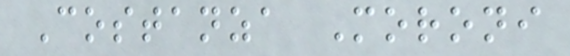Costanza Moroni
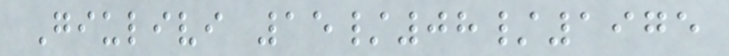Giulivi 15/08/1975
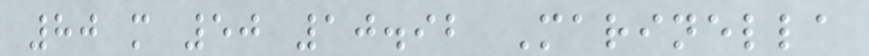80 m 50 10.92 Marinella
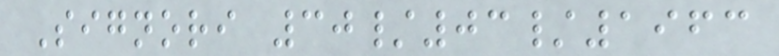Signori 30/03/1963
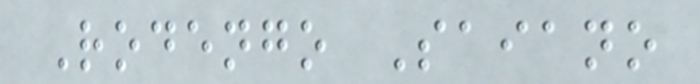Rodengo Saiano
